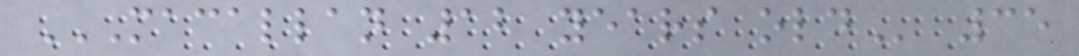MACALLAN 12 YEARS OLD 35
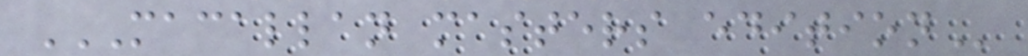MACALLAN MASTERS EDITION
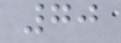70
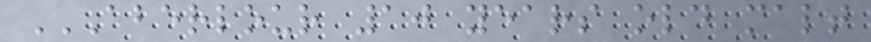ABERLOUR 10 YEARS OLD MALT
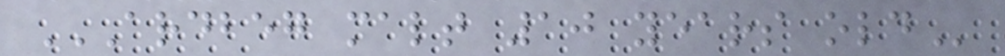ARDBEG MALT 10 YEARS OLD
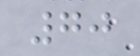70
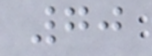70
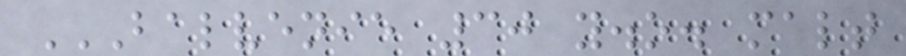BALVENIE 30 Y.O. MALT
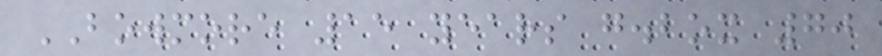BOWMORE 15 years g.box 70
